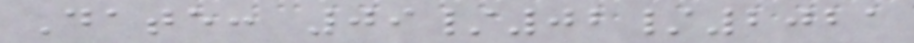Date: 09/02/2021
